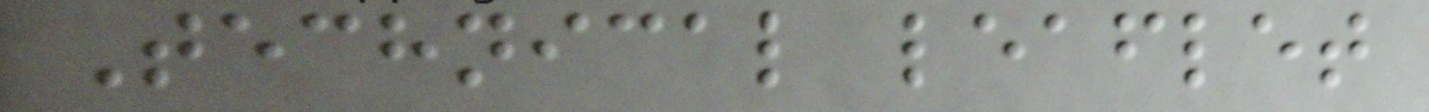Technical leaflet
